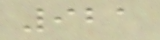921
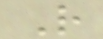R
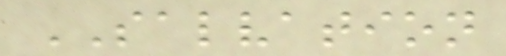SALVATION
